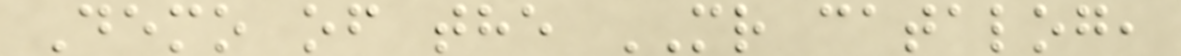Demo of the MR catalog,
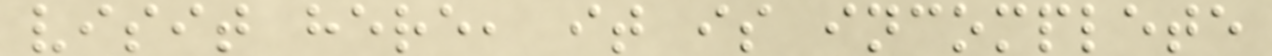visit here, it is incomplete
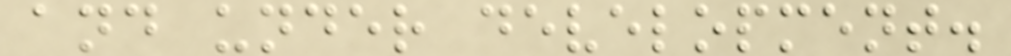and under development.
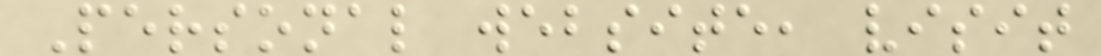Personal website, visit
